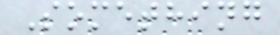Something
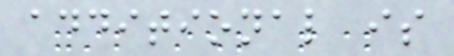additional is
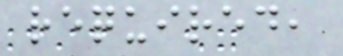required,
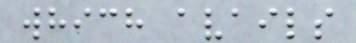which avails
